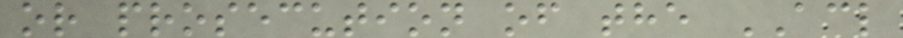or prosecution of the ACL
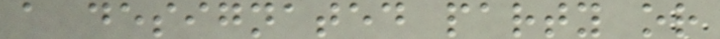a designated party or
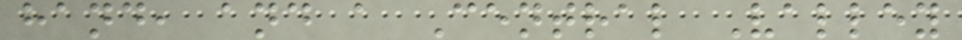hand, and a Central Valley
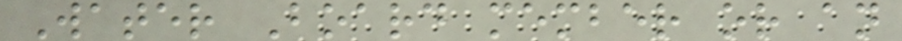Water Board member or an
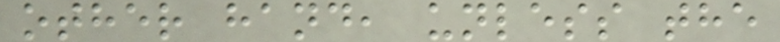other hand, unless the
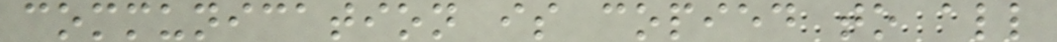communication is copied to all
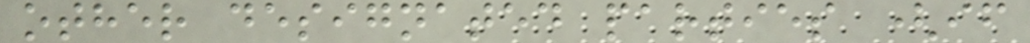other designated parties (if
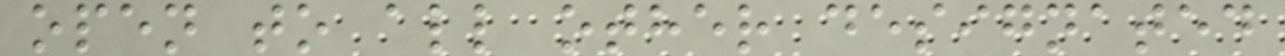open to all other designated
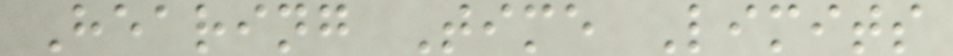Hearing Time Limits
